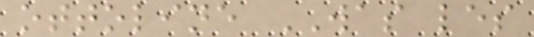ottoline WAS les
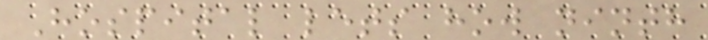Hospital lets how ninth
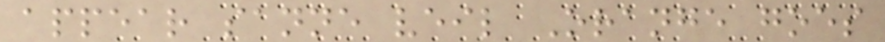appear sanne veil Orange goes
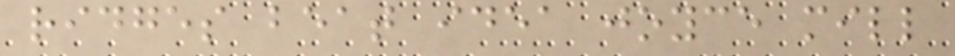ridges beat idea joyce mill
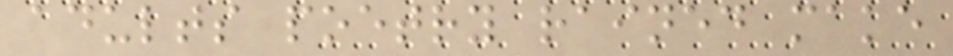adults poetry rained make
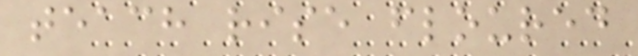teach rise floured
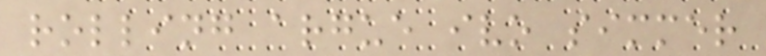rolling argue ivo simmer
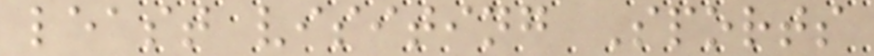least visiting Sports
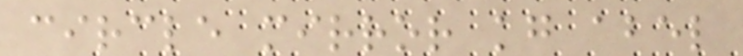circle mirror kg abel
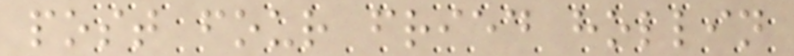post four fried hollin
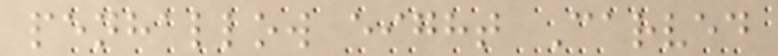penhallow eight Carved
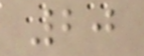20
